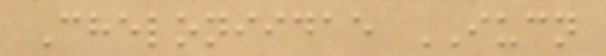Cheloniidae IUCN
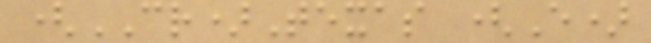(CR)Texas (E)
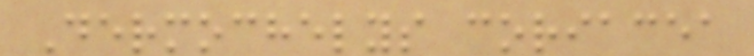Dermochelys coriacea
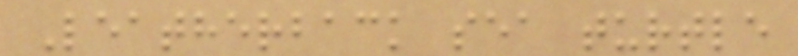Leatherback sea turtle
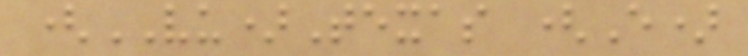(VU)Texas (E)
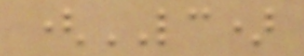(LC)
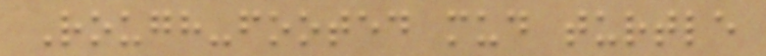Rough-footed mud turtle
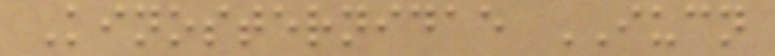Kinosternidae IUCN
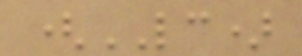(LC)
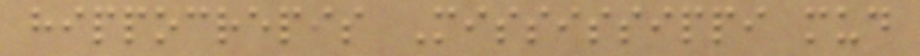hippocrepis Mississippi mud
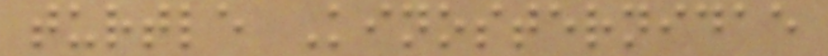turtle Kinosternidae
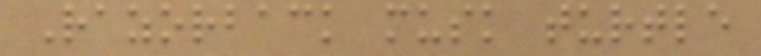Razorback musk turtle
